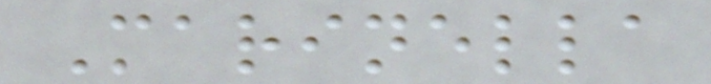Marinella
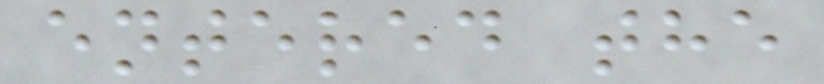entered the
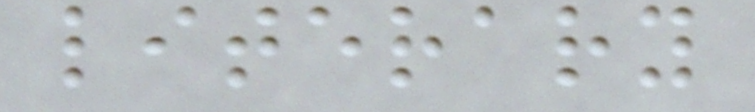literary
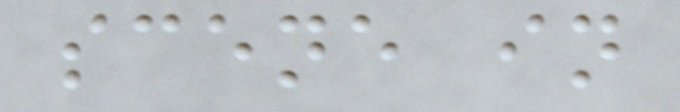scene in
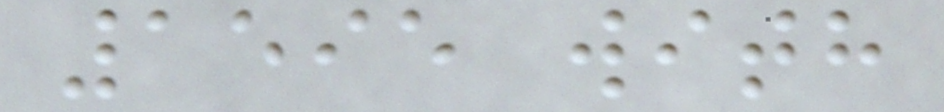1595 with
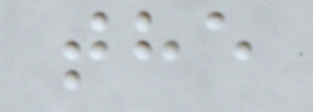the
